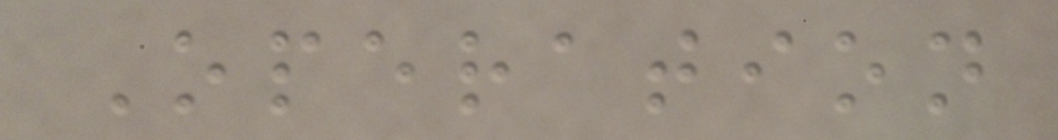Operation
